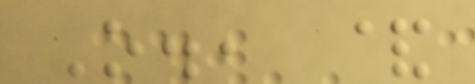O., &
